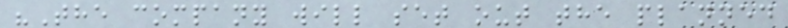"The company will set out the planned
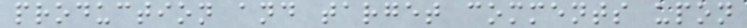production and target comments upon
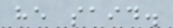he said.
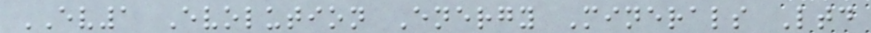EV1 Evolution Energy Minerals Ltd
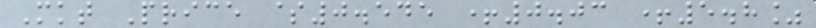Mkt Price $0.545 +0.03 +5.8%
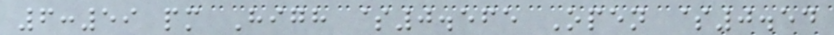6:59 pm High $0.565 Open $0.54
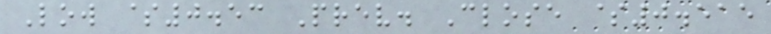Low $0.53 Prev. Close $0.515
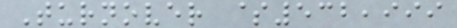Turnover $532,999
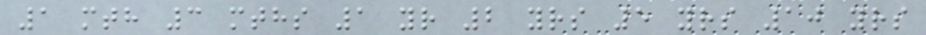1 mth 3 mths 1 yr 2 yrs 5 yrs 10 yrs
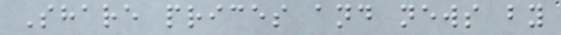Share prices and news by
